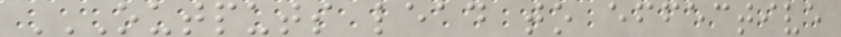OUTPUTS LEAD TO EFFECTIVE
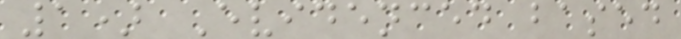1) Evidenced based
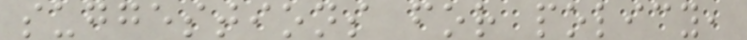suggestions for policy,
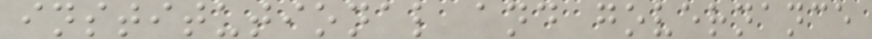institutional and governance
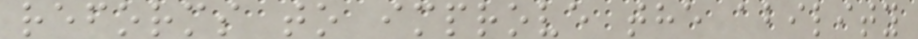reforms to improve the ability
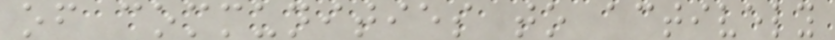of communities to actively
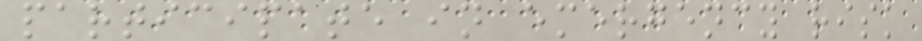participate in emergency risk
